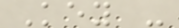Key -
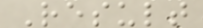Result
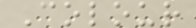Colour
